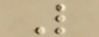L
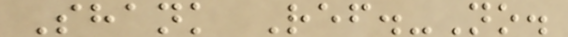Shank Ref.-No.
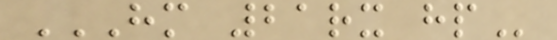HM 21RX HP
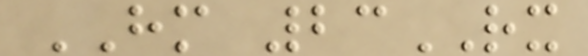HM 23RX
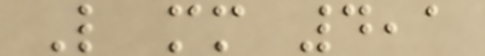L mm 4,1
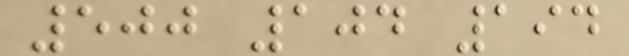500 104 194
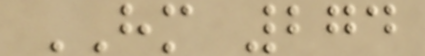HM 274
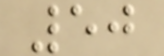50
